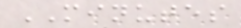MINUTES
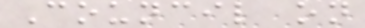Council on
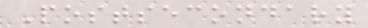Postsecondary
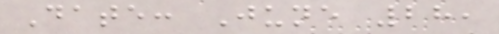Date: June 28,
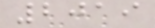2019
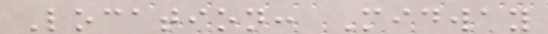Location: Midway
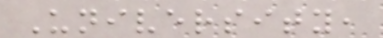University,
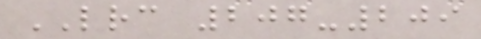LRC 207-209
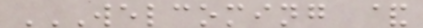WELCOMING &
